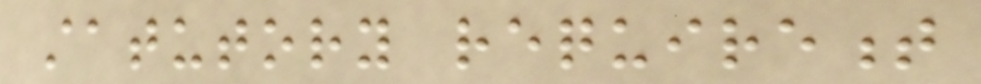statutory requirement
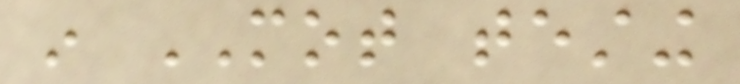in MOT testing
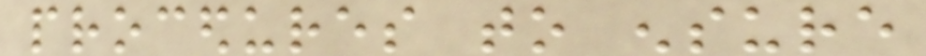procedures to ensure
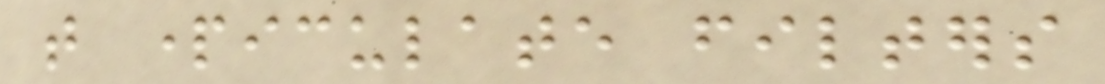that particulate filters
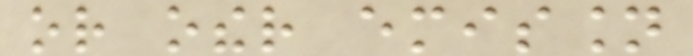or other emission
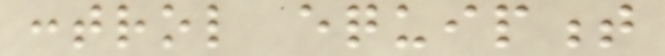control equipment
